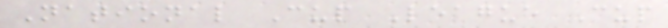National Cup League Cup
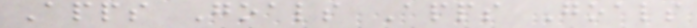Apps Goals Apps Goals
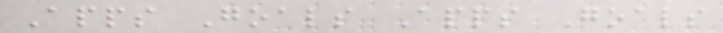Apps Goals Apps Goals
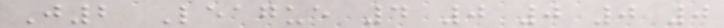J2 League 4 0 0 0 0
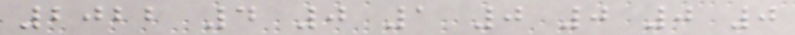2022 4 0 1 0 0 0 0
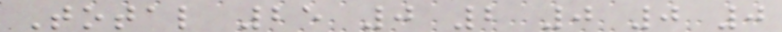Total 25 0 2 0 0 0
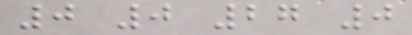0 0 27 0
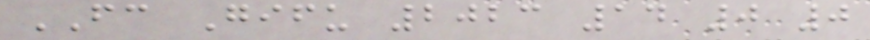FC Gifu 2023 14 0 0
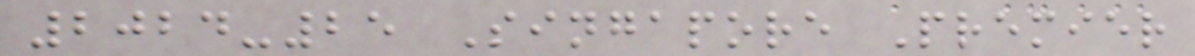2024-25 Singapore Premier
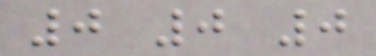0 0 0
